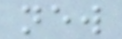new
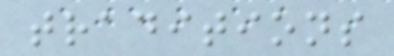traditions
